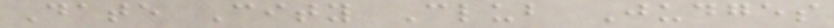Date City Club Judges
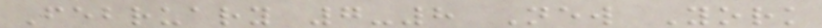February 7-8 New York
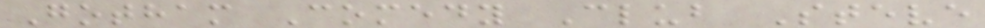Gotham Comedy Club Steve
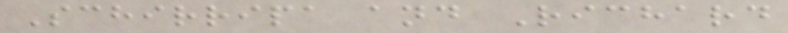Schirripa and Richard
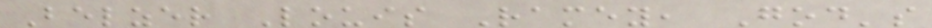Belzer Louis Ramey, God's
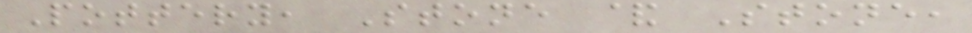Pottery, Stone & Stone,
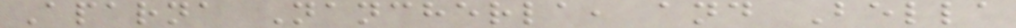Aparna Nancherla, and Bella
